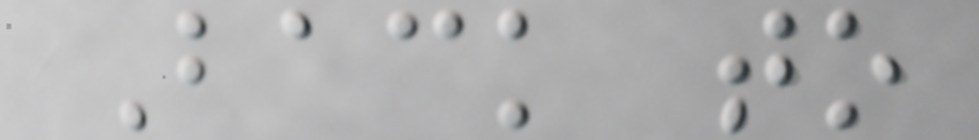Back to
